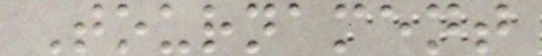Tournament
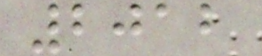2012
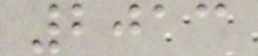2013
